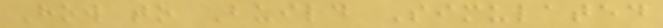How to Build Simulated
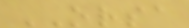ORSA
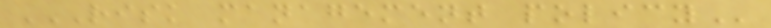RISK MANAGEMENT POLICY
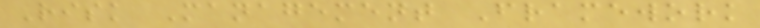Risk Management Framework
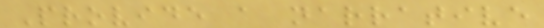Provide a narrative
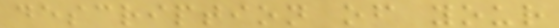description of your
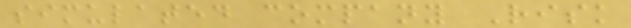simulated company Risk
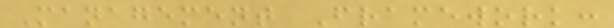Management Framework:
